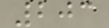203
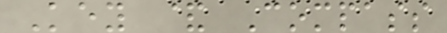Key & Compass
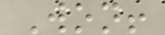Won!
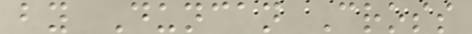by Duncan Cross
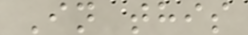In this
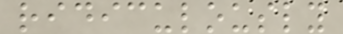ridiculously
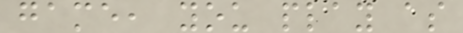game, you play as
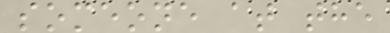someone at the
